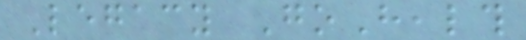Legacy GoHealth
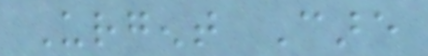Urgent Care
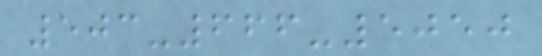503-666-5050
